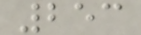253
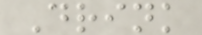Drink
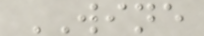WINE
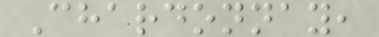Chardonnay,
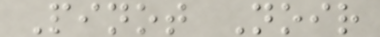Pinot Noir
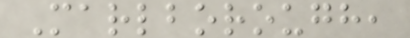Marlborough,
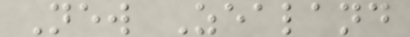New Zealand
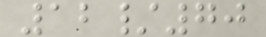12/70
